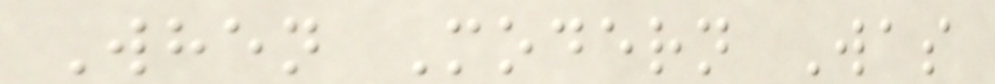When Modern Was
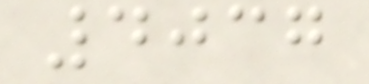4037
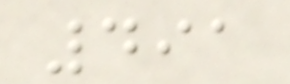491
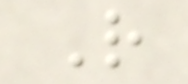R
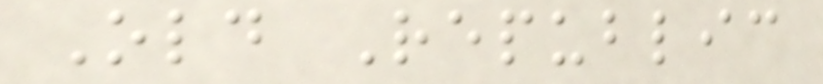Old Republic
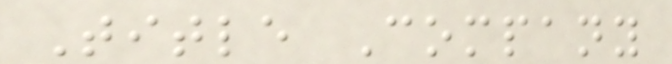Title Company
